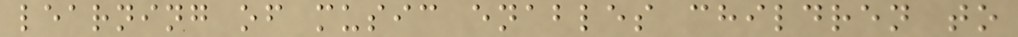learning of music enables children to
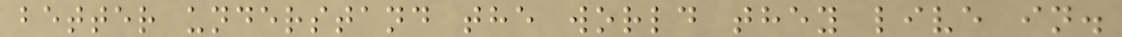better understand the world they live in.
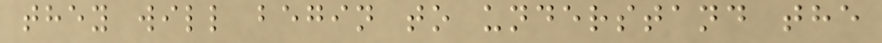they will begin to understand the
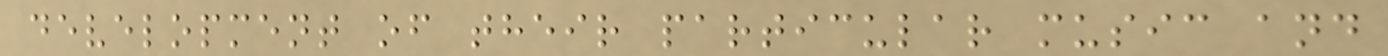development of their particular music and
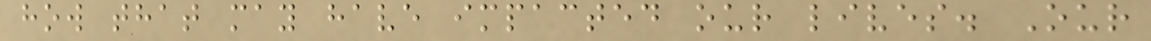how that may have impacted our lives. Our
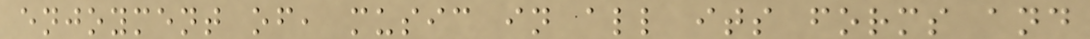enjoyment of, music in all its forms and
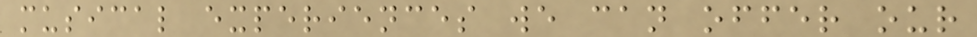musical experiences we can offer our
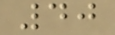40
